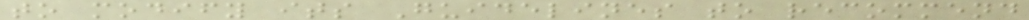to modify its Guidelines to recommend
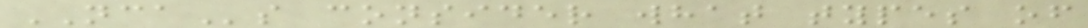NCAs consider what types of
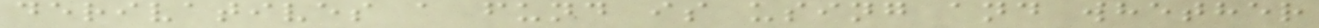derivatives a fund is using and whether
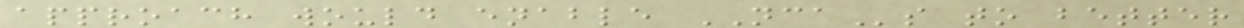approach would enable NCAs to better
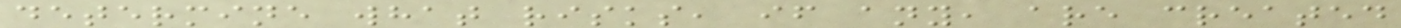determine what risks, if any, are created
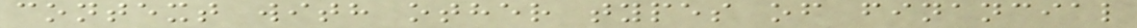context with other types of financial
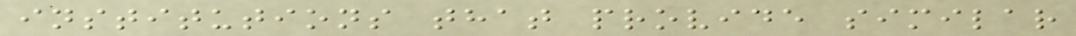institutions that provide similar
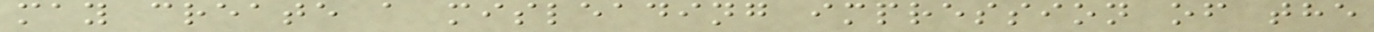may create a misleading impression of the
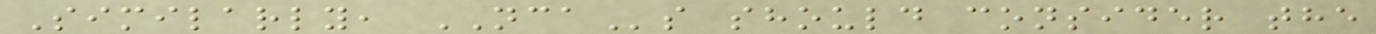Similarly, NCAs should consider the
